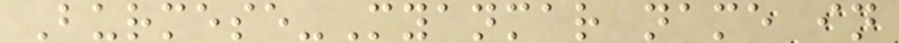Burmese-Myanmar name in
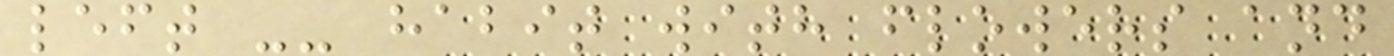left -- habit with flowers and
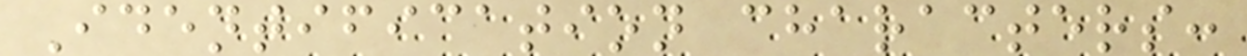Identification characters:
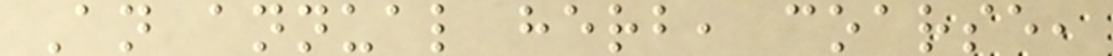An annual herb, coarse,
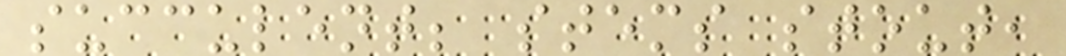succulent; stems stout,
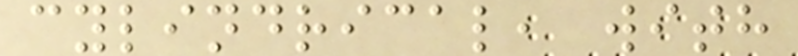cylindrical, with
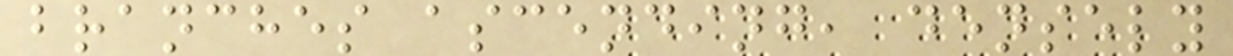branches ascending, densely
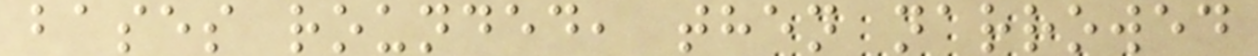bases rounded, then narrowed
